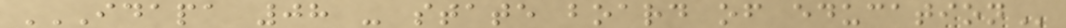IDAPA 08 - STATE BOARD OF EDUCATION
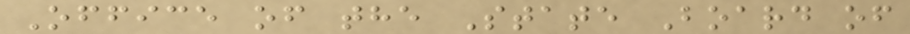Office of the State Board of
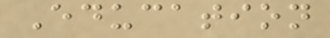Education
